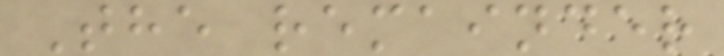The remainder
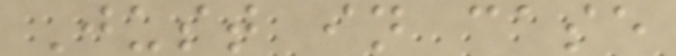Just in case
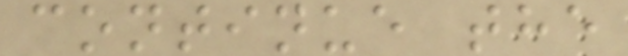continue the
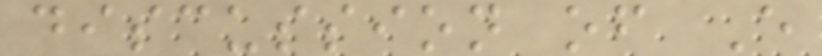discussion of E
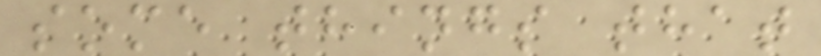some things that
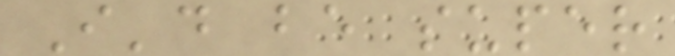I'd be super
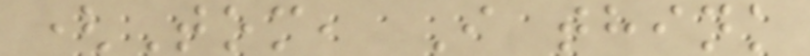(Tom, I think
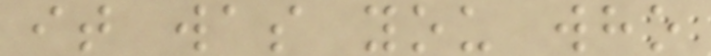it was you who
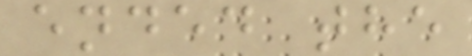ended the
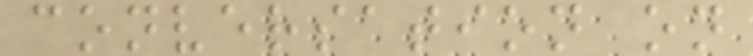conversation on
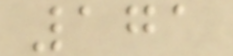171
